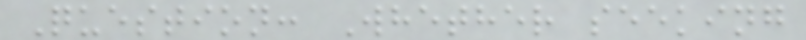Question: Whether seeking
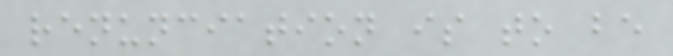renunciation is to be
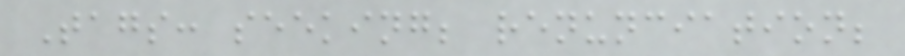Tags: seeking; renunciation;
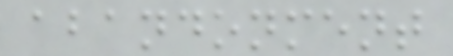abandonment
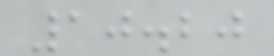10.20
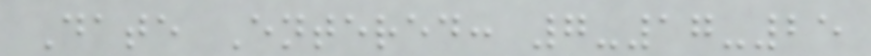Date Entered: 7-17-25
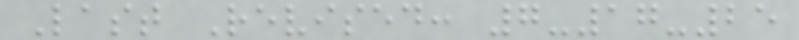Last Revised: 7-17-25
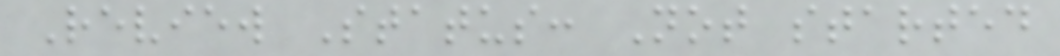Review Status: Not started
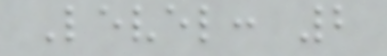Level: 2
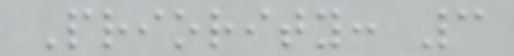Priority: 3
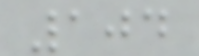104
